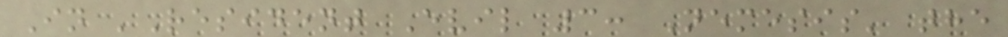In 'Resident Evil 3: Nemesis' the
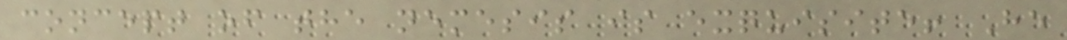concept of the nemesis is exquisite! He
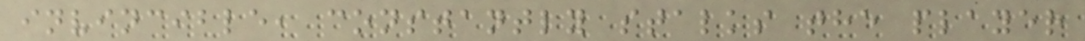invincible, constantly stalks the player
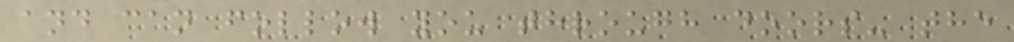and can follow you through doors- the
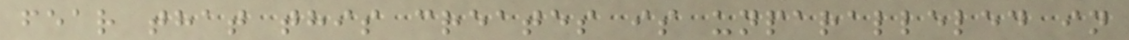fear that this creates is unparalleled in
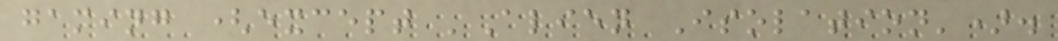gaming (except 'Alien Isolation').
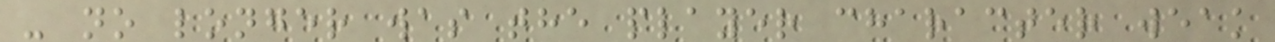- no longer was the player character weak
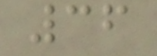36
